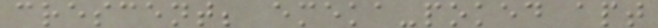crescent; emeka-poked apt
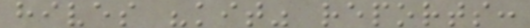hives "kit" reports:
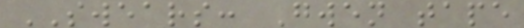SWEARS: Gwen tape
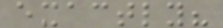exactly?
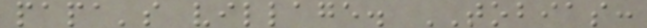papa's village. TOBIAS:
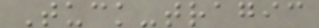Tuck-tragic
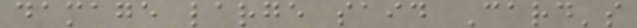damage large said Card's
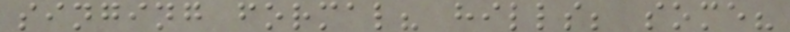singing formal? hills; some?
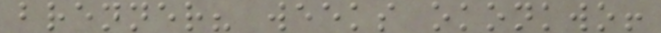brenner? weeks okonkwo!
